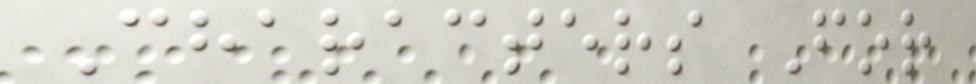Characters For
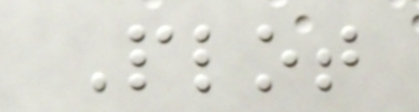Plot
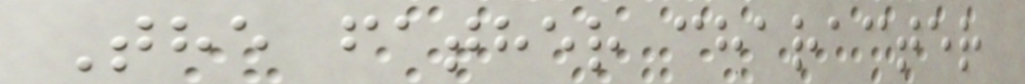The father character
